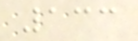133
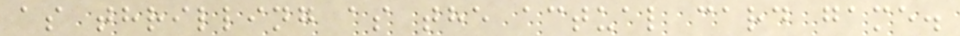as thrilling as the actual card game.
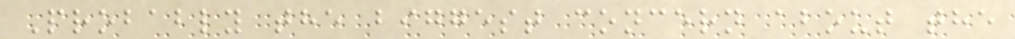Probably the biggest concern about the
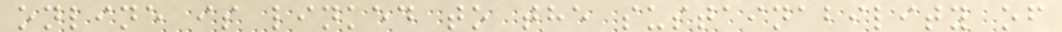online is linked to the sustainability of
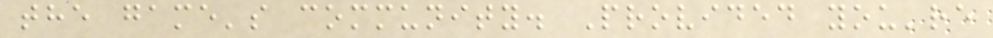the game's community. Provided you're
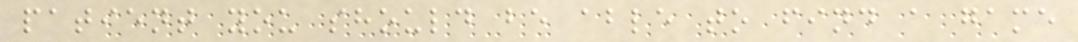patient you should be able to find a game
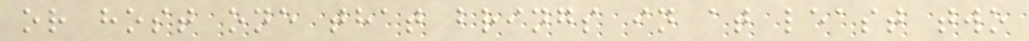or host one that brings in at least two
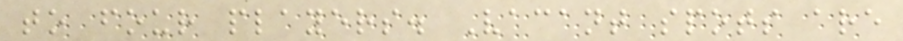to four players. Vacant spots are
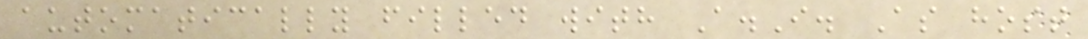automatically filled with A.I. As host
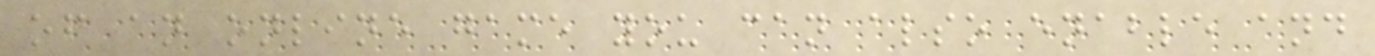of an online game you can also enable and
